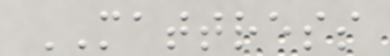MATTRESS
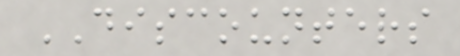DISCOUNTERS
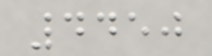4450
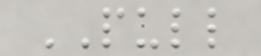PULL
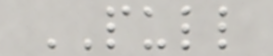PULL
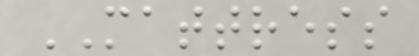MATTRESS
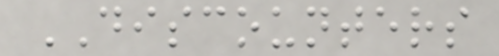DISCOUNTERS
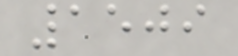1509
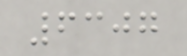6307
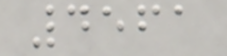4561
